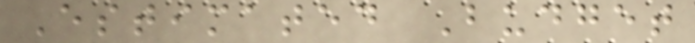Estimated Budget
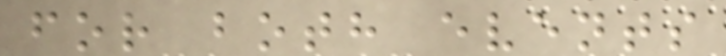for both events
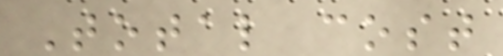Total cost
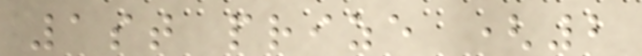1st prize (2
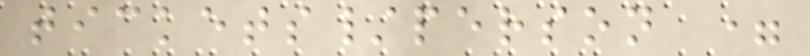tickets/person =
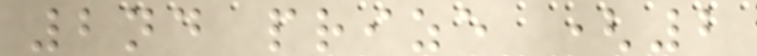2nd prize (2
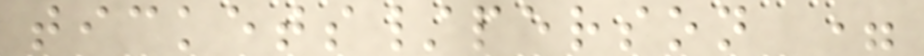tickets/person =
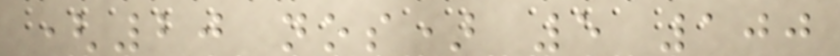(20 nos) 5 100
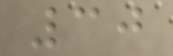30
